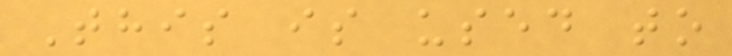This is used to
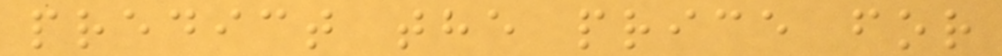predict the price for
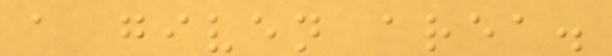a given area.
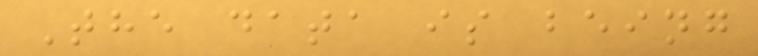The data is being
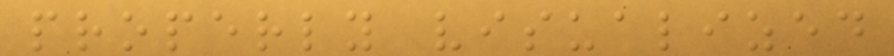properly visualized
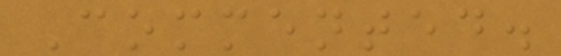Commented.
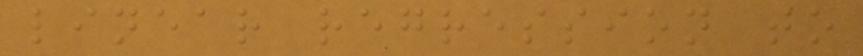linear regression to
